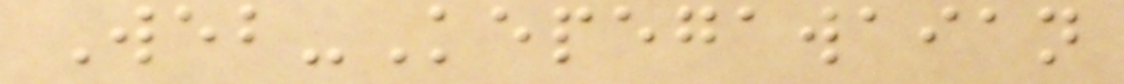Web-Kepegawaian
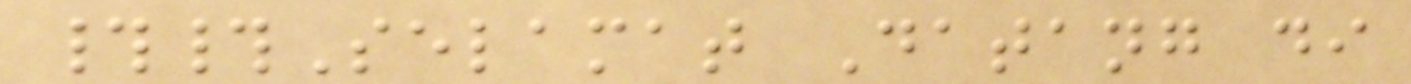##Selamat Datang di
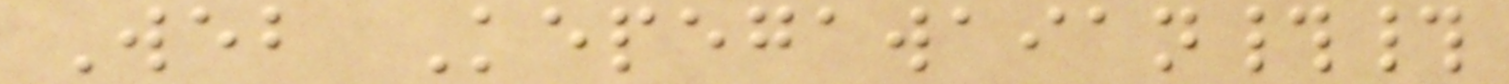Web Kepegawaian##
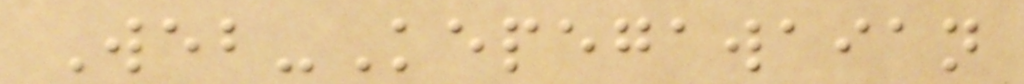Web-Kepegawaian
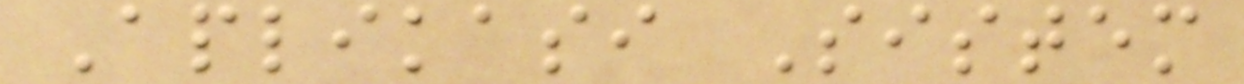Aplikasi Sistem
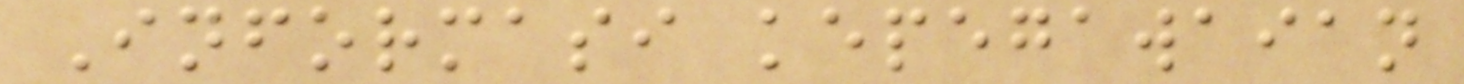Informasi kepegawaian
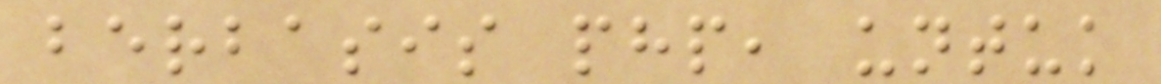berbasis php, untuk
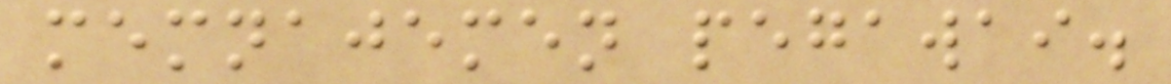memnajemen pegawai.
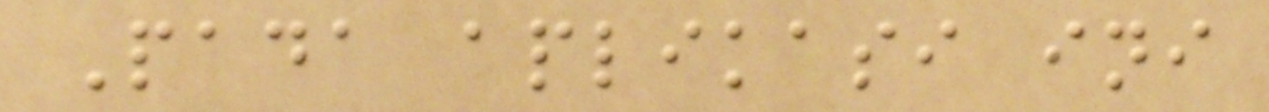Pada aplikasi ini
